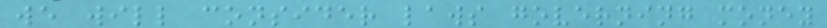we will consider laws governing money
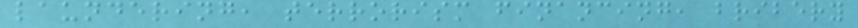laundering, terrorism financing, bribery
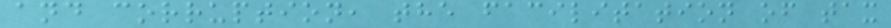and corruption, the facilitation of tax
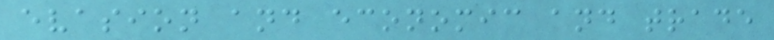evasion and economic and trade
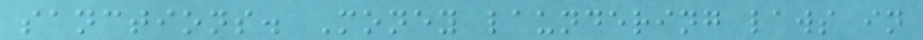sanctions. Money laundering laws in
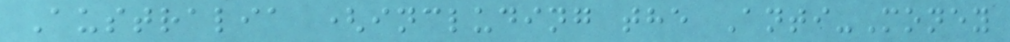Australia (including the Anti-Money
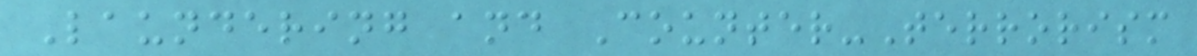Laundering and Counter-Terrorism
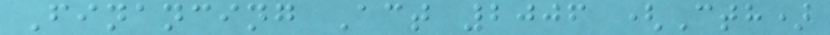Financing Act 2006 (Cth)
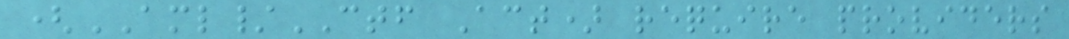(AML/CTF Act) require providers
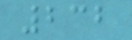232
